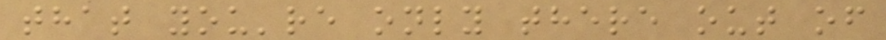that you're only there out of
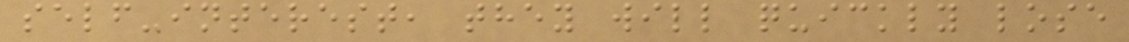self-interest, they will quickly lose
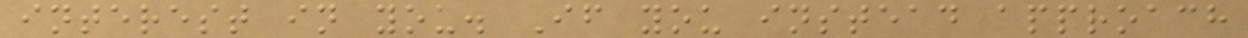interest in you. If you instead approach
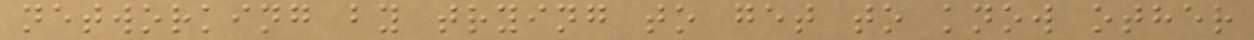networking by trying to get to know other
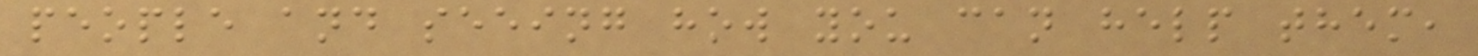people and seeing how you can help them,
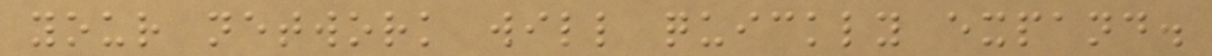your network will quickly expand.
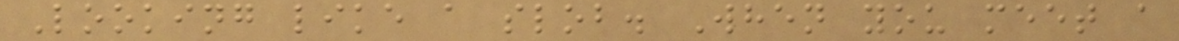Looking like a slob. When you meet a
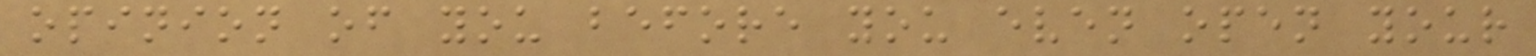opinion of you before you even open your
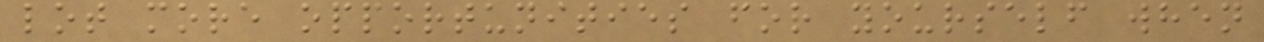lot more opportunities for yourself when
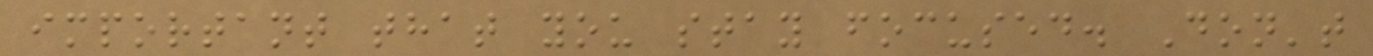important that you stay focused. Don't
